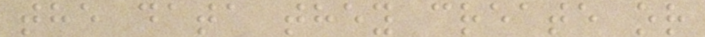the data they create or
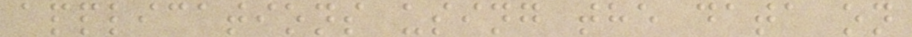applications using the data on
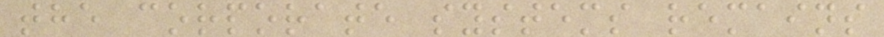the corporate systems remains
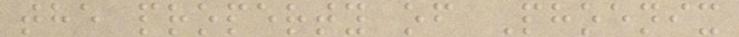the property of Phoenix
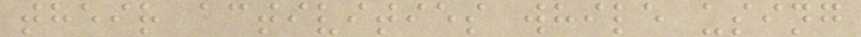their activities while using
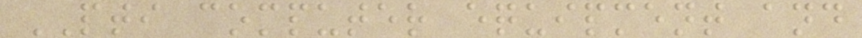PTI computer equipment and
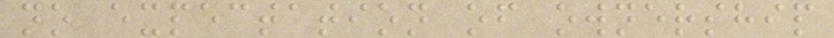no expectation of ownership
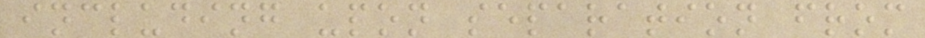including upon separation from
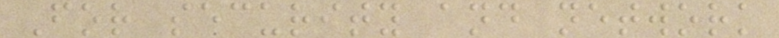For security and network
